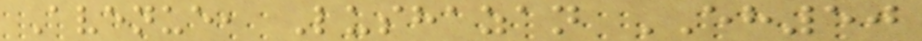Avenue, Lushazan EH50
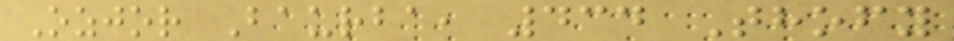Ozjor Baurba, 434 Thofy
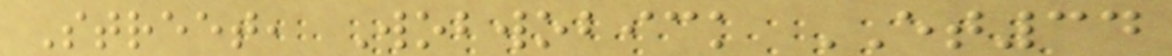Street, Wobwobick ET34
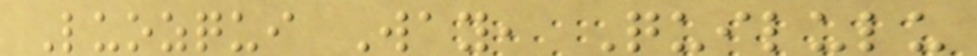Luozqui Way, Quilulu
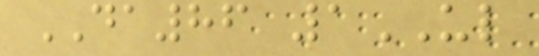DA86 1UL
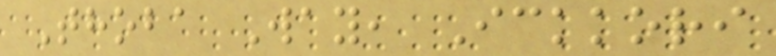Thoba Way, Ickkori
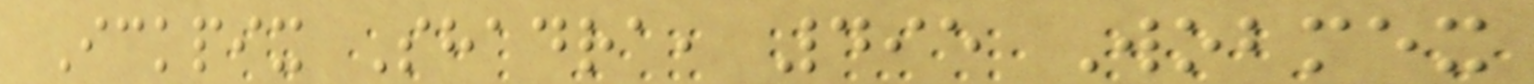Ickpix Shadra, 495 Wobmex
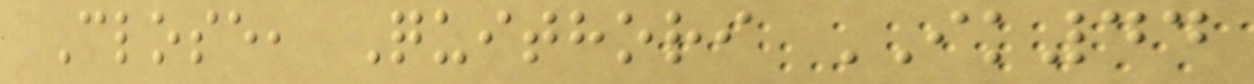Close, Quithori IK44
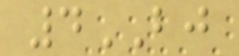4BJ
